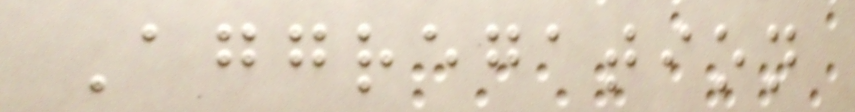Aggregation
